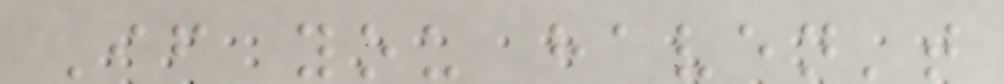If you haven't
